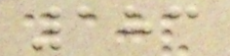183
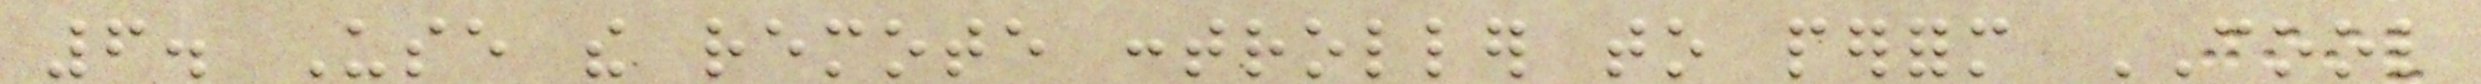6. Use the remote controller to perform COOL
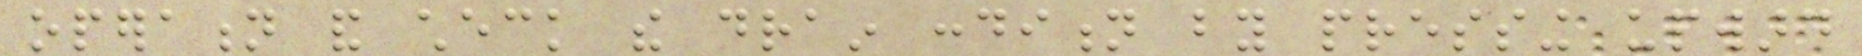operation and check the drain condition by pressing upward
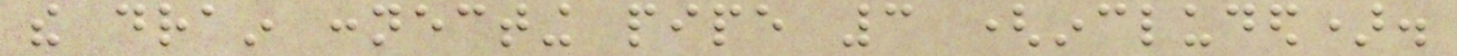the drain connecting pipe 3 (included).
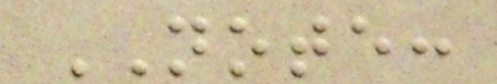NOTE:
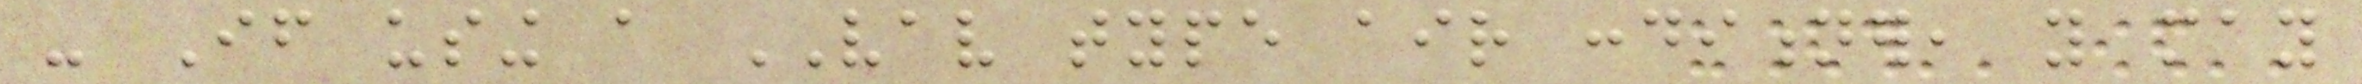- If using a VAV type air conditioner, you may
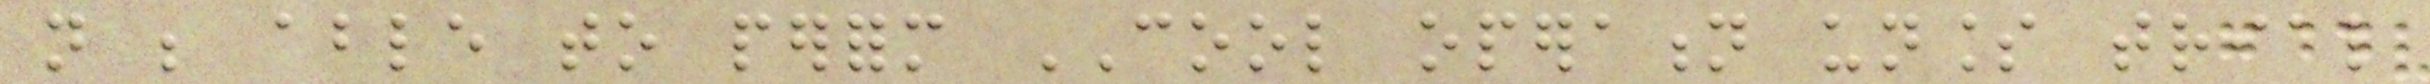not be able to perform COOL operation unless trial
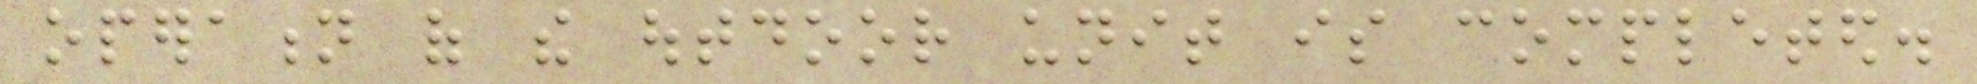operation of the outdoor unit is completed.
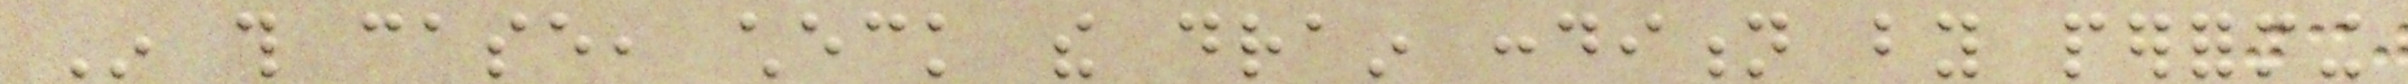In this case, check the drain condition by performing
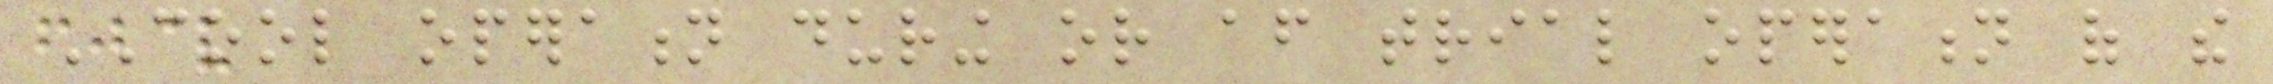COOL operation during or after trial operation of the
